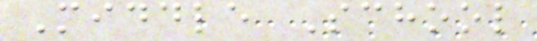Middle School
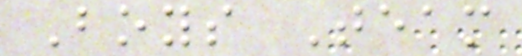Boys Team
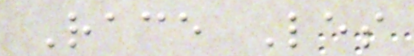Race Les
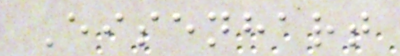Eisenhart
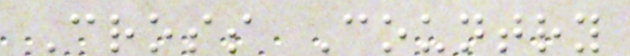Cross Country
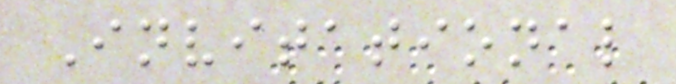Invitational
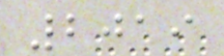2019
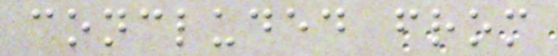concluded from
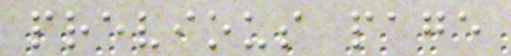previous page
